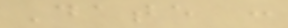Date :
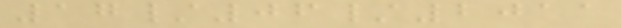17/06/2011
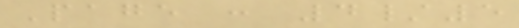Page : 4/5
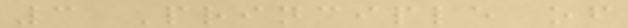3 Principle of
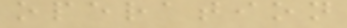operation
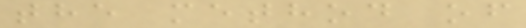the method of
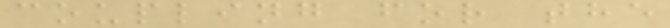coupling for the
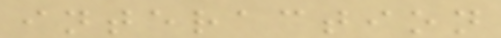interaction
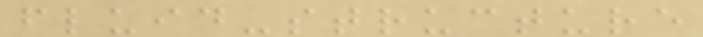fluid-structure
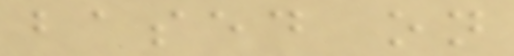based on
